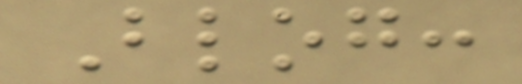Blog:
